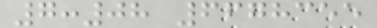7:08 6678355
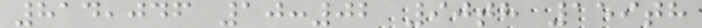814,046 10:02 90th 159th
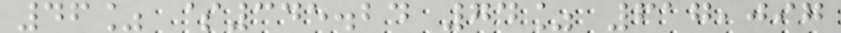46% $345.24 74% 617,097
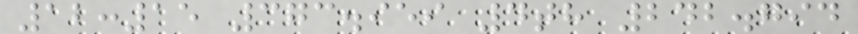12:15 373.959 4th 242.794
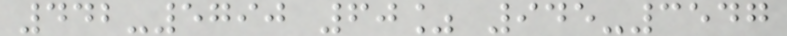442-5790 60% 945-3547
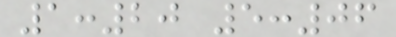1:20 5:06
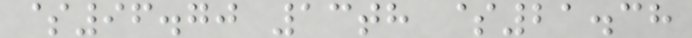$96.70 13th $21.38
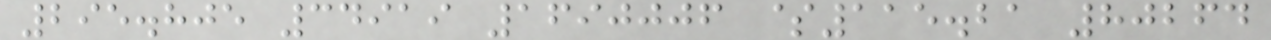295.805 34919 1690006 $115.21 80264
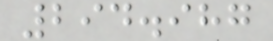294.987
